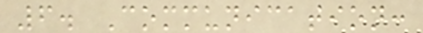6. Communication:
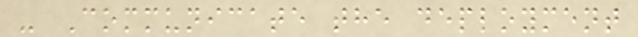- Communicate the deployment
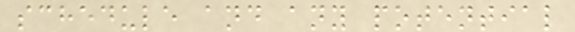schedule and any potential
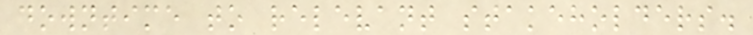downtime to relevant stakeholders.
